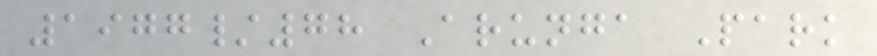1977/78 Arunga Park
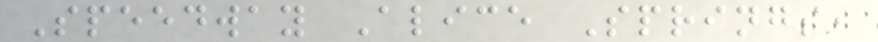Speedway Alice Springs,
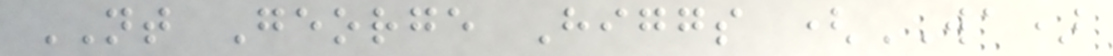NT George Higgs (WA)
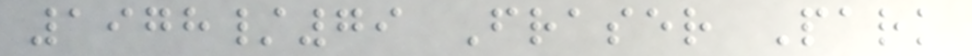1978/79 Fraser Park
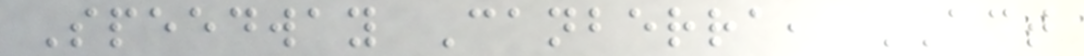Speedway Canberra, ACT
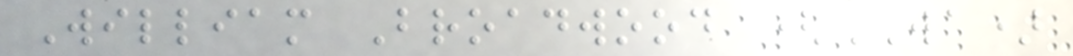William Broadwood (WA)
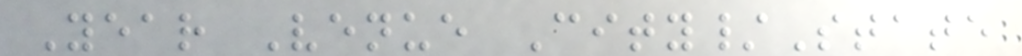Year Venue City/State
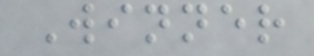Winner
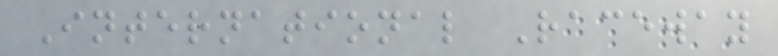International Raceway
